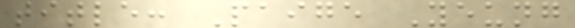title: Paige Yeung
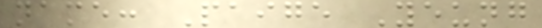name: Paige Yeung
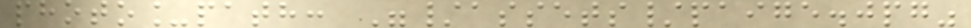photo_path: "/assets/paige.jpg"
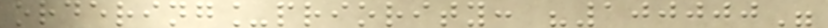ordering_priority: "100000"
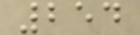254
